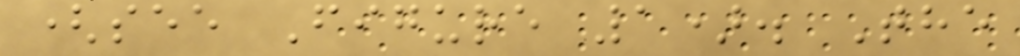(see Figure 1). The
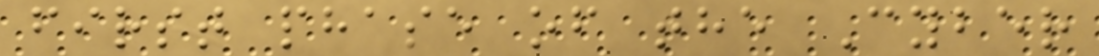first phase of the Cyber
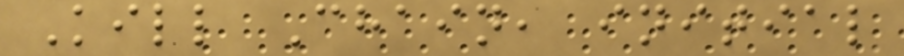Kill Chain, initial
